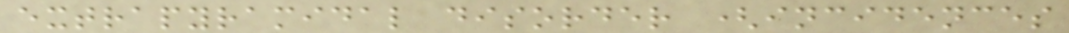extrapyramidal disorder (incidences
